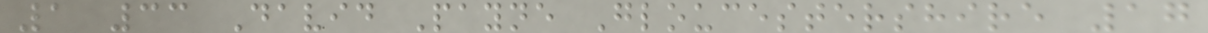1 33 David Payne Gloucestershire 17
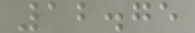12.75
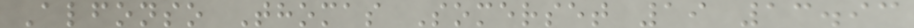Alfonso Thomas Somerset 19 13.93
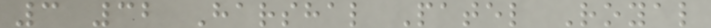3 32 Harshal Patel Royal
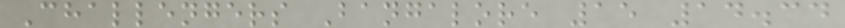Challengers Bangalore 15 14.34
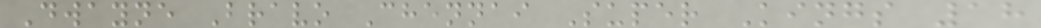Dwayne Bravo Chennai Super Kings 18
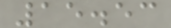15.53
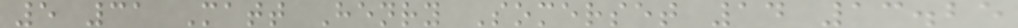5 31 Matt Henry Somerset 14 13.25
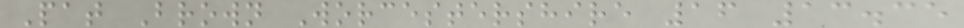Pat Brown Worcestershire 16 13.35
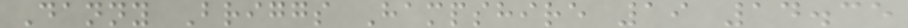Danny Briggs Hampshire 19 14.35
